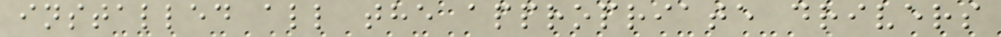installed all the appropriate drivers
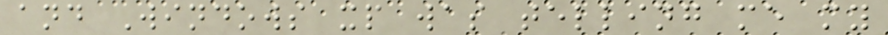and Windows xp was telling me my
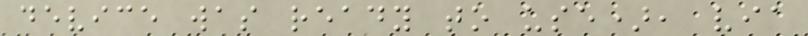device was ready to use), via
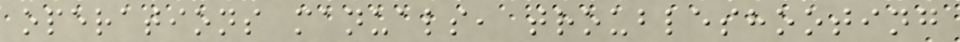operations manuals, troubleshooting
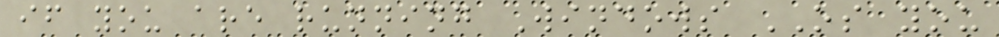if you are running Windows OS you
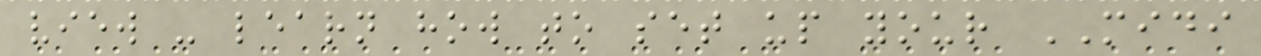view - learn how to set up your MIDI
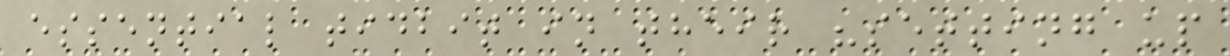essential tidbit in their "setting up
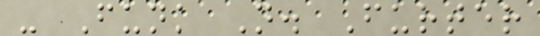- Funk N. Furter
